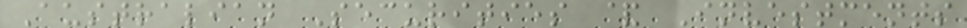Australian Securities & Investments
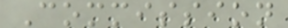Commission
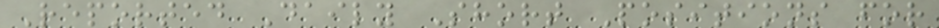Reported Daily Short Positions for
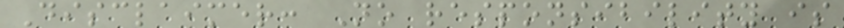Disclaimer: No responsibility is
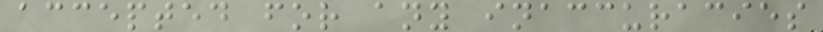accepted for any inaccuracies
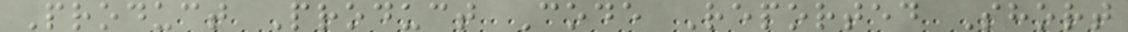Product Product Code Reported Short
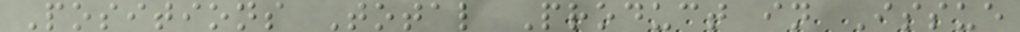Positions Total Product in Issue
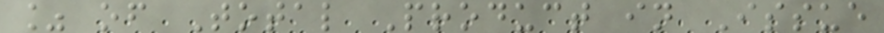% of Total Product in Issue
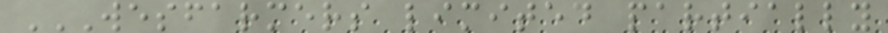WESFARMERS LIMITED PARTIALLY
